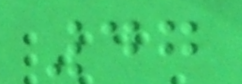47
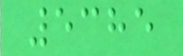5385
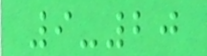9-20
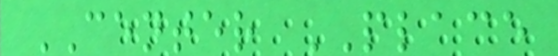CENTER PLACE
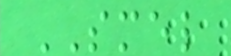SMEL
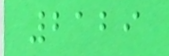2129
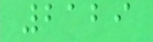2129
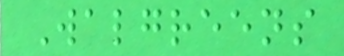Walgreens
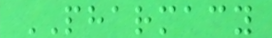PHARMACY
